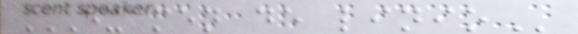EXAMEN DE LINIO
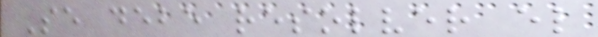Se debe resolver el
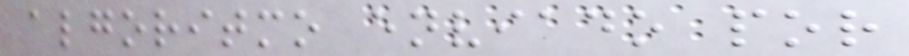algoritmo enviado por
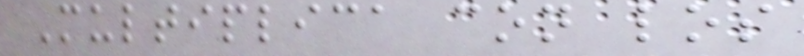Multiplica con los
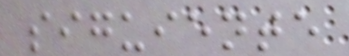siguiente
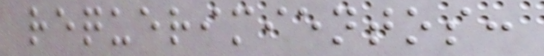requerimientos:
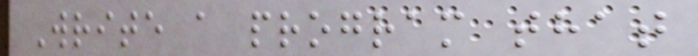Write a program that
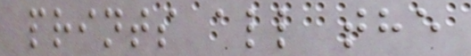prints all the
